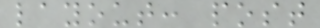layout: post
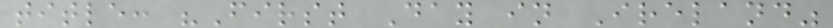title: "First Day in Ireland"
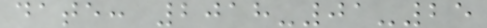date: 2018-01-25
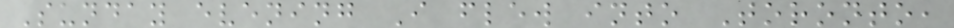Sunday evening I flew into Toronto,
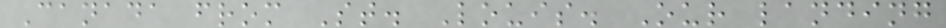Canada from St. Louis. Our landing
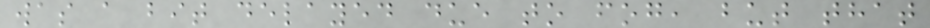was a bit delayed due to fog, but that
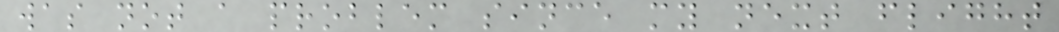was not a problem since my next flight
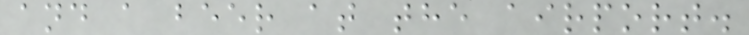and a beer at the airport.
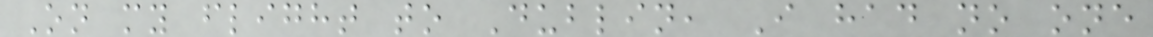On my flight to Dublin, I had no one
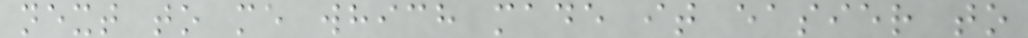next to me which made it easier to
